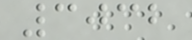3032
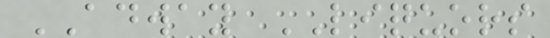ADWAY LIQUORS
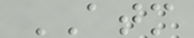ATM
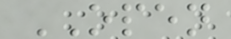OPEN
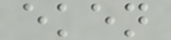eken
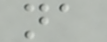na
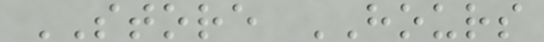STORE HOURS
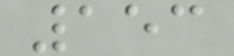153
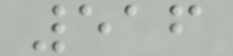516
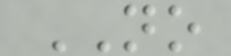NO
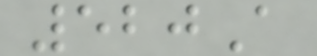520A
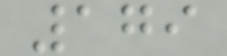179
